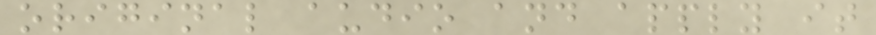original audio and apply it
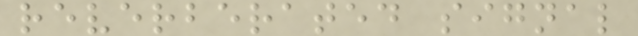reverberated signal
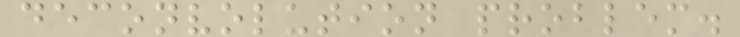deconvolution problem.
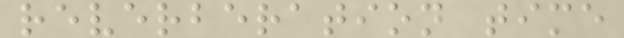reverberation time
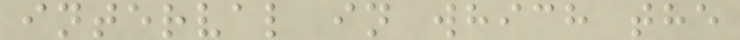interval in which the
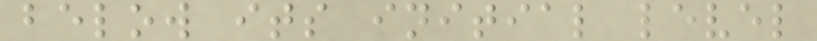below its initial level
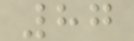87
